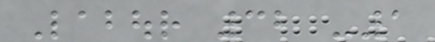Labour 32 -1
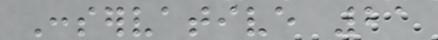Conservative 21
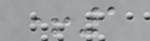+1
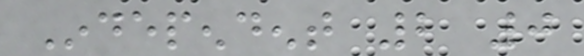Independent 2 0
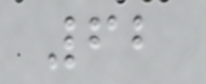62
